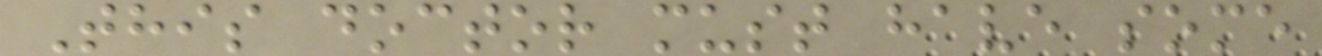This doctor must have some
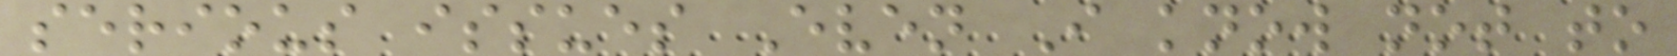serious issues Even I know not to
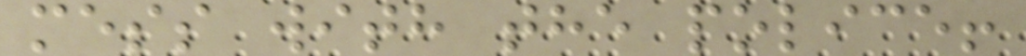mess with the police!
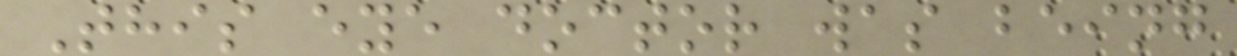This eye doctor was being
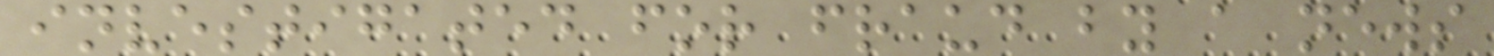investigated for fraud by a news
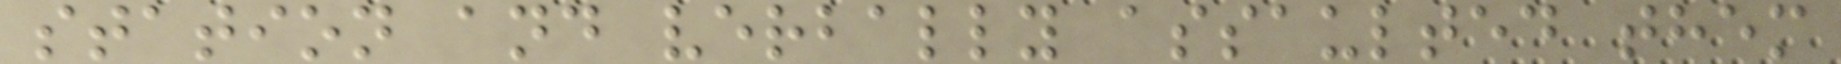station and verbally assaulted them
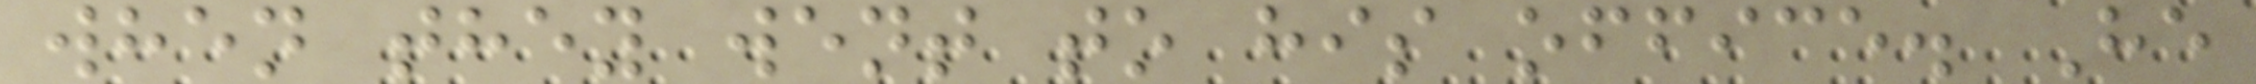when they went to his office. He
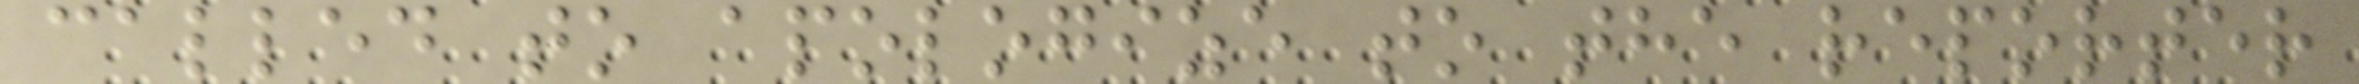called to apologize to the reporter
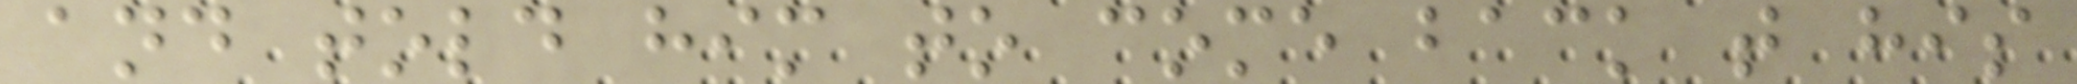and told him to come back t his
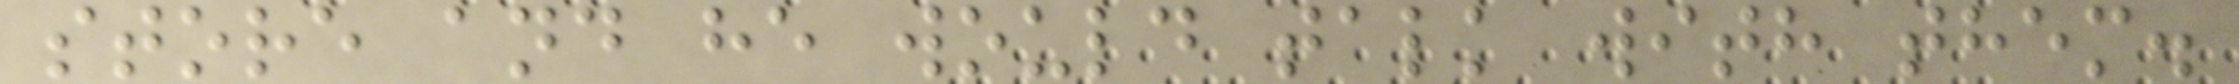store and he would talk with them.
